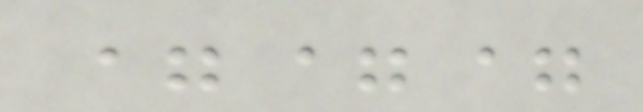===
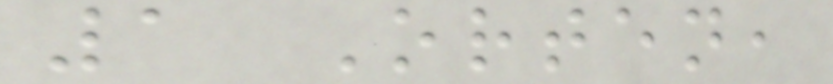1 Orten,
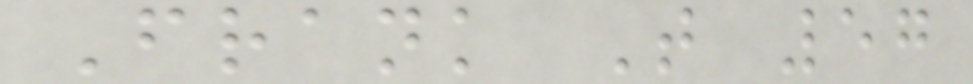Frank T 57
